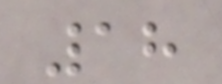18
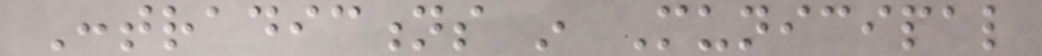Contradictions in Municipal
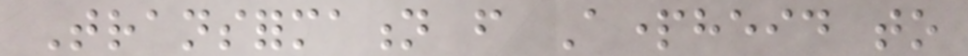Transformation from Apartheid to
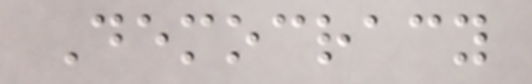Democracy
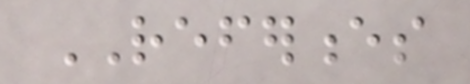REFERENCES
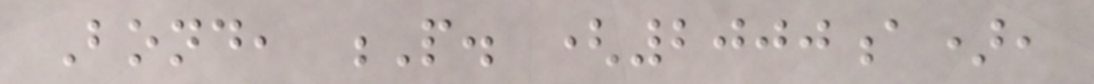Bond, P. (2000a),
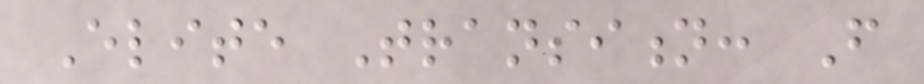Elite Transition: From
